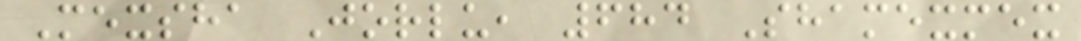Mexsha Jorlu, 684 Shamexmex
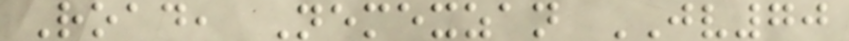Road, Nemexzan JV70
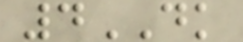4DK
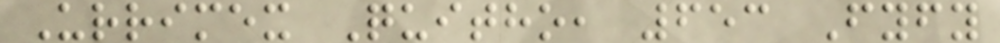Urrimex Quitho, 653 Fyfy
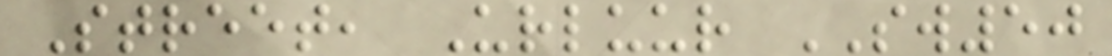Street, Urluur SW50
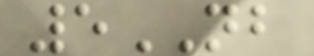5NB
